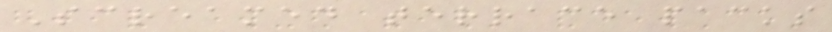Screamed terrace packs
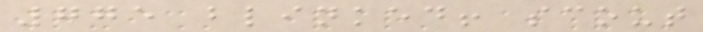775 blinked! scout
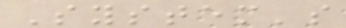System's
